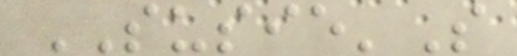SUSIE'S
